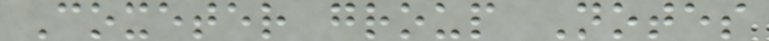Coxeter group Notes
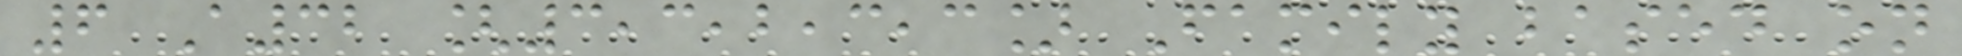6 A32 [3,3,2,3,3] Family based on
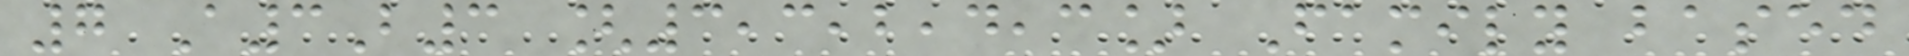7 A3B3 [3,3,2,4,3] Family based
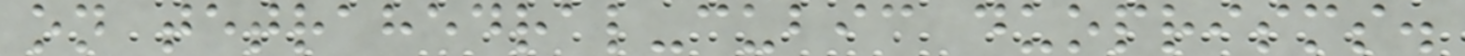on tetrahedral-cubic duoprisms.
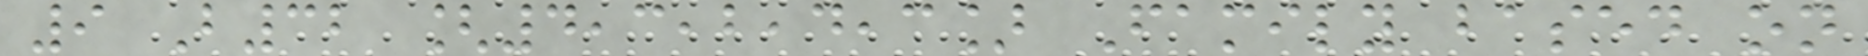9 B32 [4,3,2,4,3] Family based on
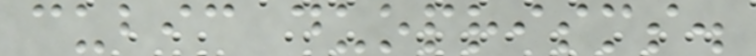cubic duoprisms.
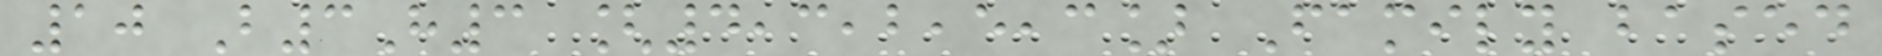10 B3H3 [4,3,2,5,3] Family based
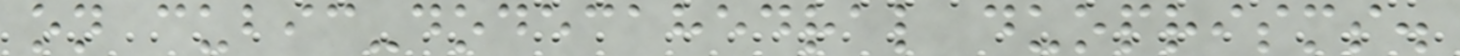on cubic-dodecahedral duoprisms.
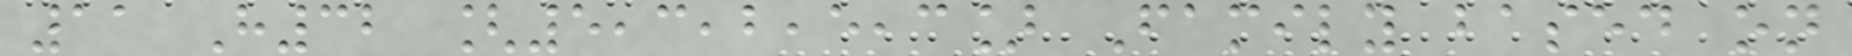11 H32 [5,3,2,5,3] Family based on
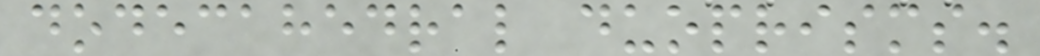dodecahedral duoprisms.
